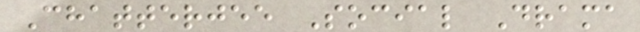Chatterjee Social Drama
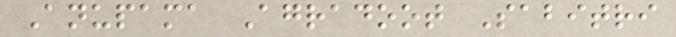Anupama Agradoot Sabitri
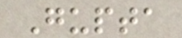Gupta
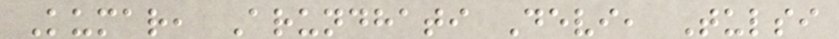Kumar, Arundhati Devi, Tulsi
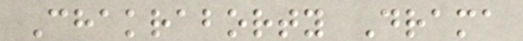Chakraborty Drama
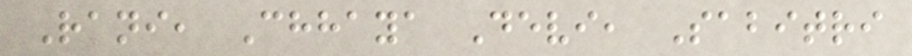Rani, Chhaya Devi, Sabitri
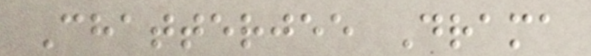Chatterjee Drama
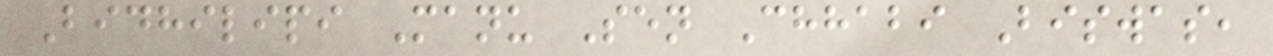Bidhilipi Manu Sen Chhabi Biswas,
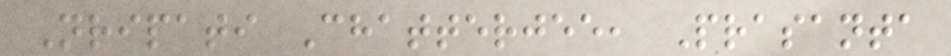Nripati Chatterjee, Prasanta
